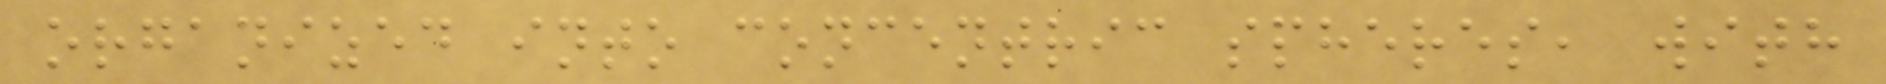organized into concentric spheres, with
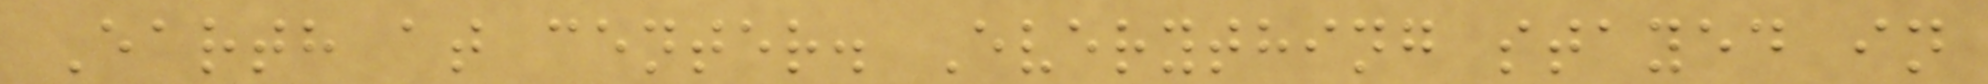Earth at center. Everything stayed in
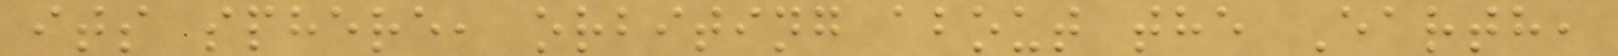its sphere, orbiting about the Earth,
